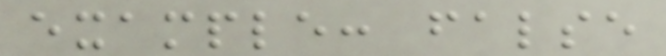example: false
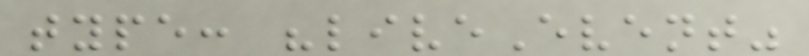type: "liveEvent"
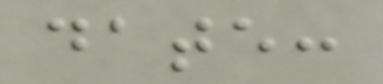date:
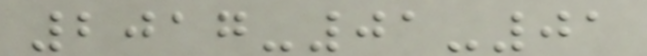2017-01-01
